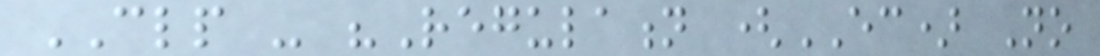CLP - "Regulation (EC) No
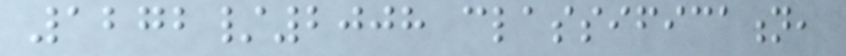1272/2008 classification,
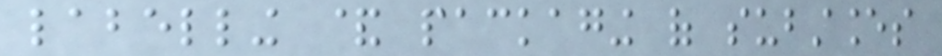labelling & packaging of substances
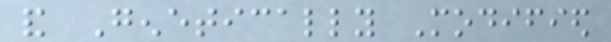and Genetically Modified
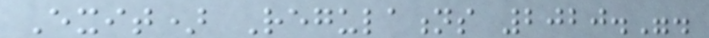Exit) Regulations 2020.".
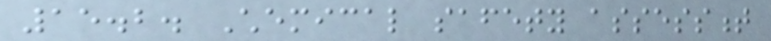15.2. Chemical safety assessment
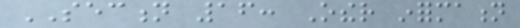SECTION 16: Other information
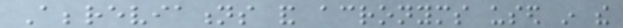Abbreviations and acronyms used in the
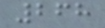268
